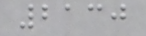2130
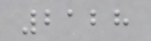2128
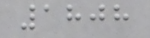1808
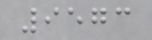9573
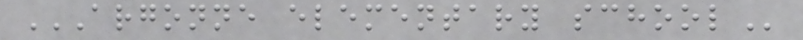ARGONNE ELEMENTARY SCHOOL
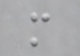m
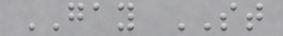GAY ST
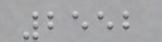2552
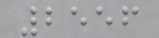2556
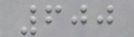600
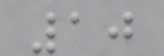10
